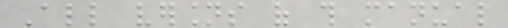All versions of this manual
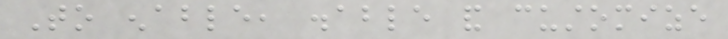To enable, disable and customize
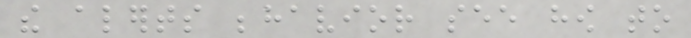the alerts behavior see how to
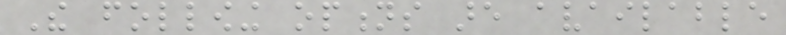The following options are available
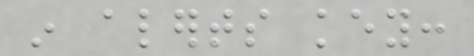in alerts key:
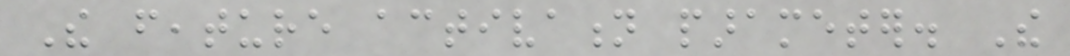The feature activation parameter. The
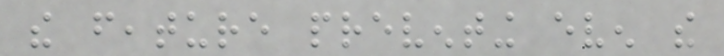the feature preventing even the
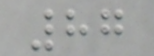87
